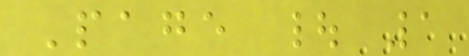Page | 1
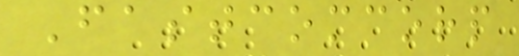Fastcomcorp
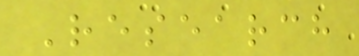Research
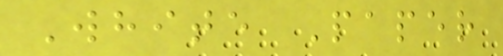White Paper
